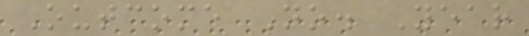Outcome No. Year
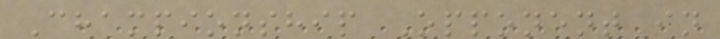Championship Opponent in
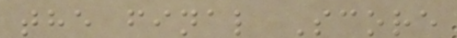the final Score
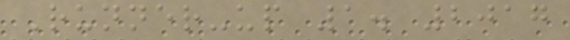Runner-up 1. 2017
